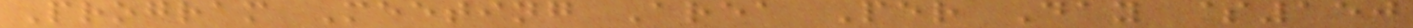Program Meeting Area Per Day $150
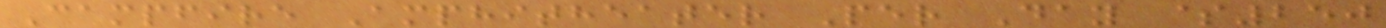Campfire Amphitheater Per Day $250
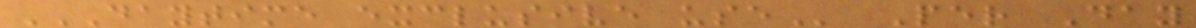DAYTIME EXCLUSIVE USE Per Day
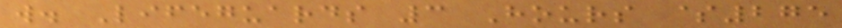w. Lifeguards 3 Hours $275
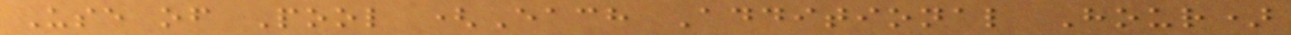Use of Pool (Each Additional Hour)
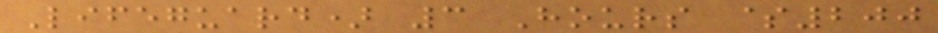Lifeguard) 3 Hours $200
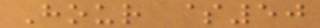Hour $50
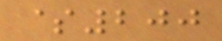$200
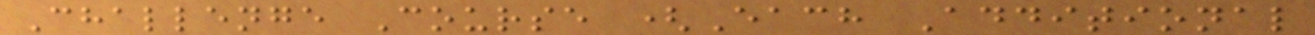Challenge Course (Each Additional
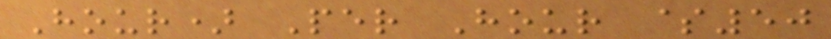Hour) Per Hour $50
